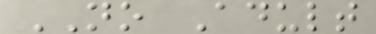NO Adult
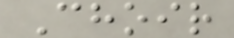Choir
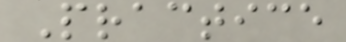Practice
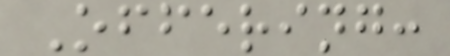Offering:
